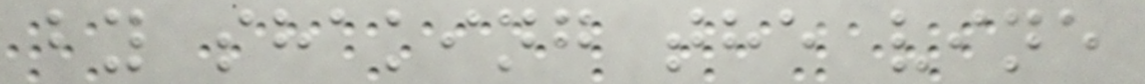by shaking the vine
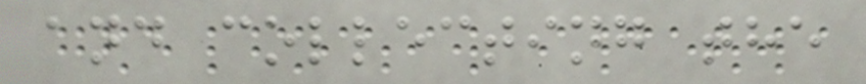and collecting the
